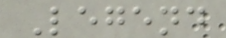Legend
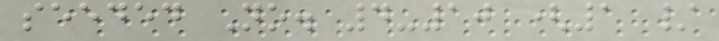seeded No. 4-10 (1 /
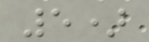5)
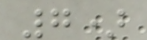7)
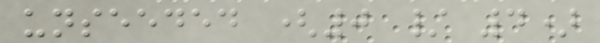unseeded (0 / 4)
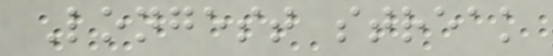Longest streak
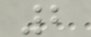2
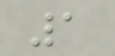1
